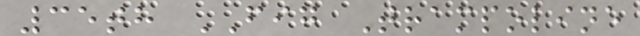35th FIG Trampoline
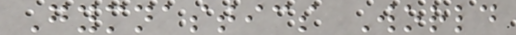Gymnastics World
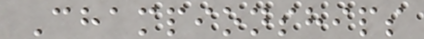Championships
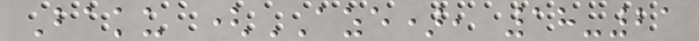Baku (AZE), 18-21
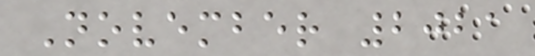November 2021
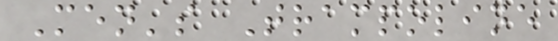Men's Trampoline
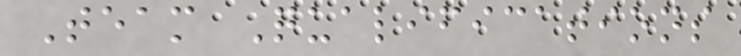Team Qualifications
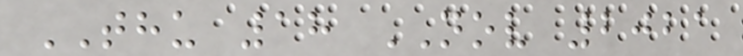THU 18 NOV 2021
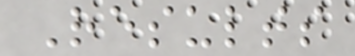Results
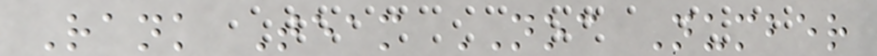Rank Team NOC Number
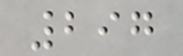297
